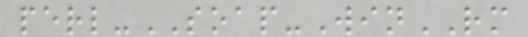perl-SOAP-WinRM
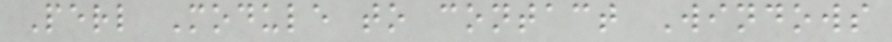Perl Module to contact Windows
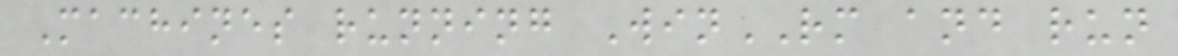Machines running WinRM and run
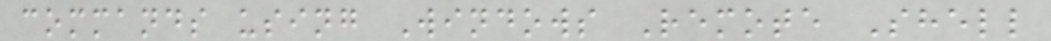commands using Windows Remote Shell
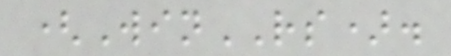(WinRS).
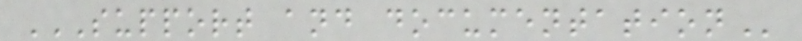SUPPORT AND DOCUMENTATION
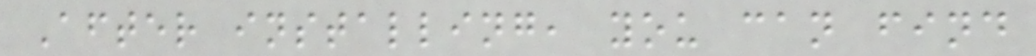After installing, you can find
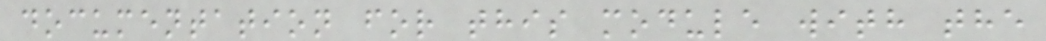documentation for this module with the
